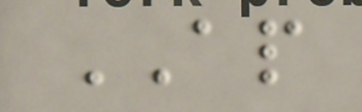AP
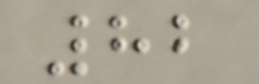82
